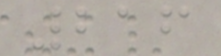216
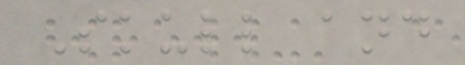Skull and
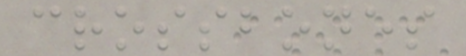crossbones
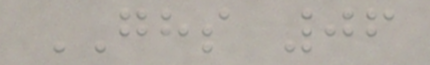GHS 06
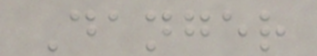Danger
